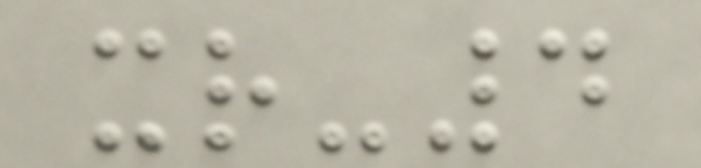xr-4
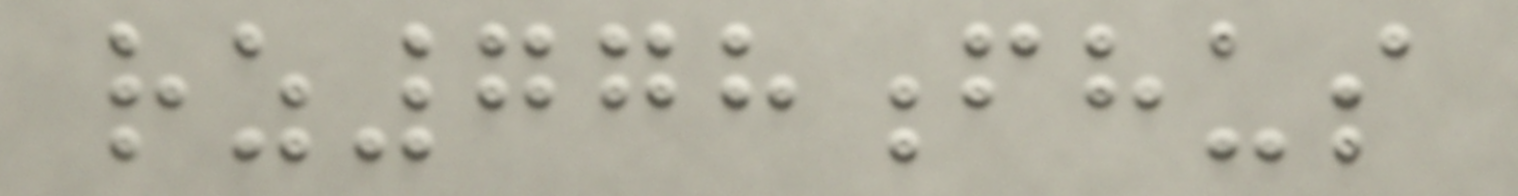rz778fhus
